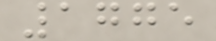1775
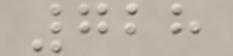728
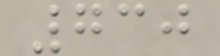730
